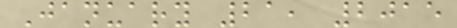January 21, 2015
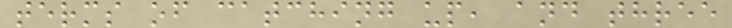terms of catching up, and three
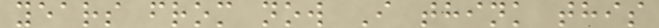years from now I think this
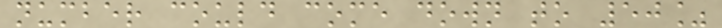number could come down to 50%
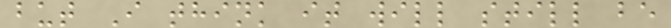but I think it will still be
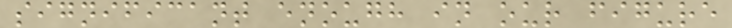significant enough in our figure
